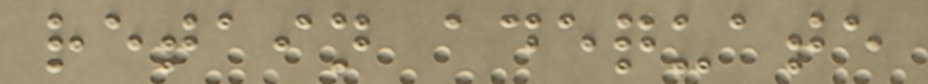retain adequate
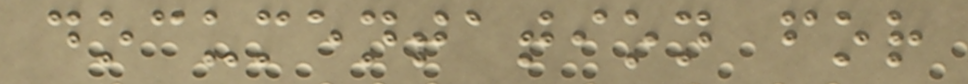documentation for
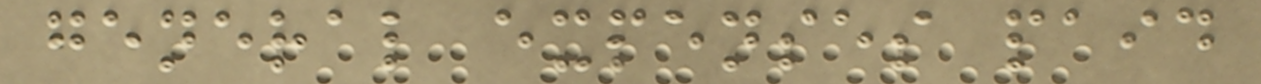general expenses paid
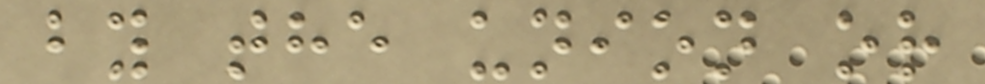by the union or
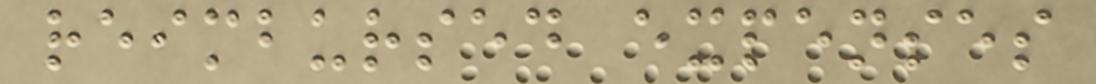reimbursed expenses
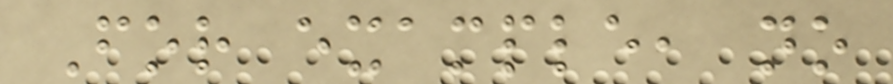For example, no
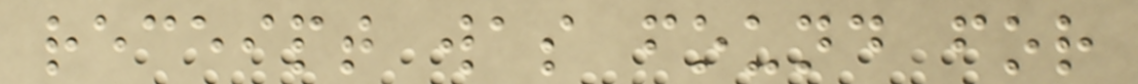receipt was found for
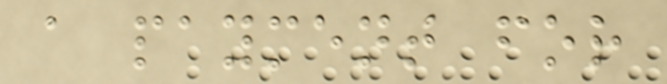a payment for
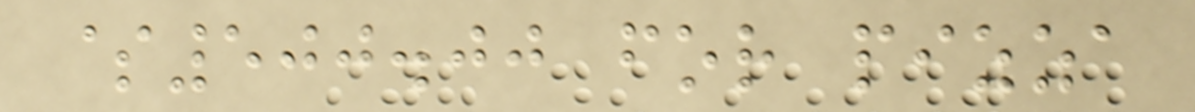$500.00 for pizza
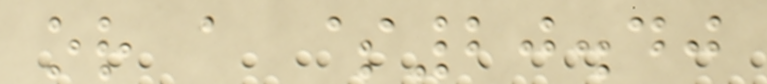or a $20.40
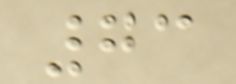73
